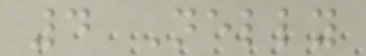4 Nelly
